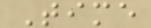Time
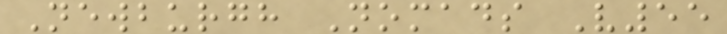Newburgh Nomads V55
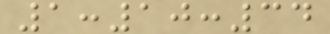1:10:34
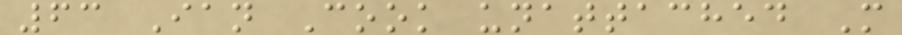63 Ian Cook unattached M
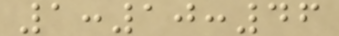1:10:46
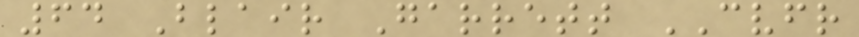64 Blair Garrett CVFR
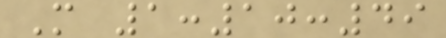M 1:10:49
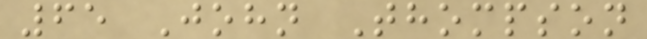65 John Thompson
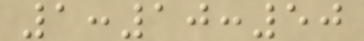1:10:50
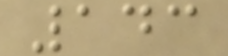143
